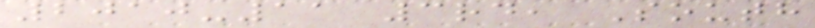2010-11 3rd, South
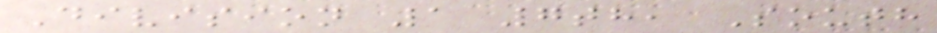Division 1 7th, South
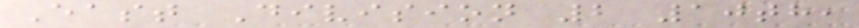East Division 2 10th,
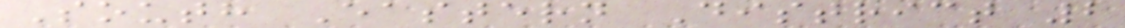South Eastern District 2
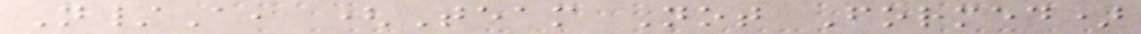N/A, (Team Not Formed)
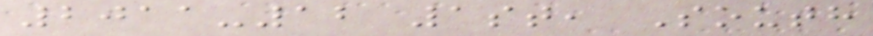2011-12 1st, South
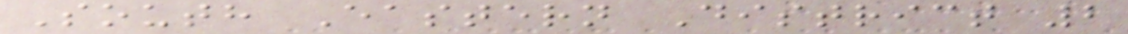South Eastern District 2
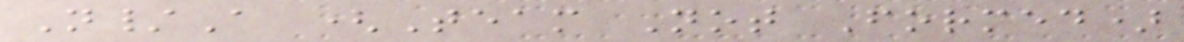N/A (Team Not Formed)
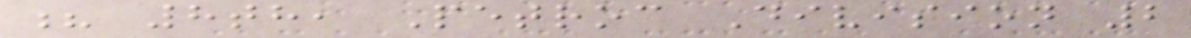? 8th, Petroc Division 2
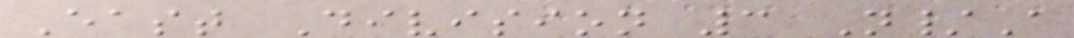East Division 3 N/A
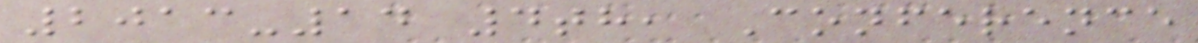2013-14 4th, Conference
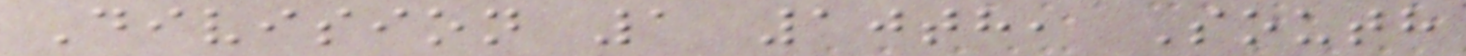Division 1 10th, South
